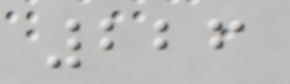226
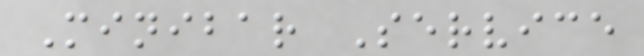Minibar Service
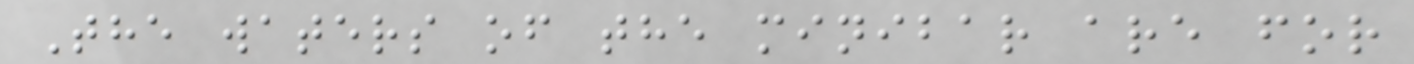The waters of the minibar are for
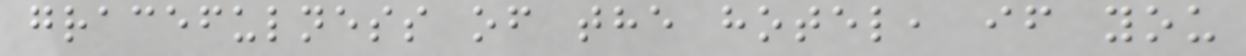gracefulness of the hotel, if you
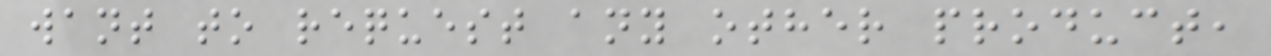want to request any other product,
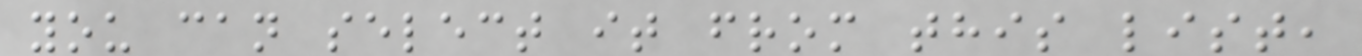you can select it from this list,
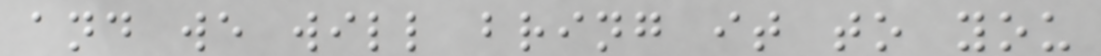and we will bring it to you
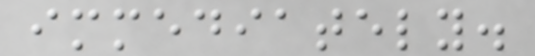immediately.
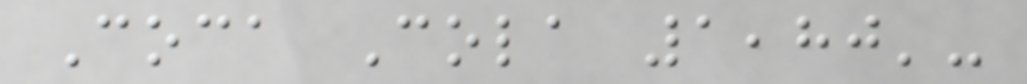Coca Cola 1,80'-
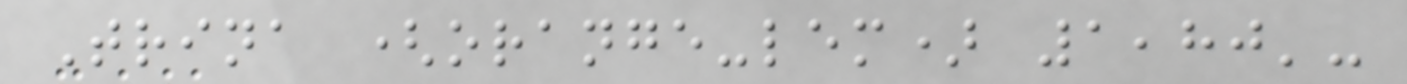Trina (orange-lem) 1,80'-
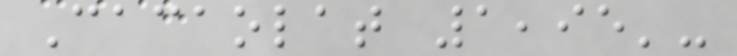Cacaolat 1,95'-
